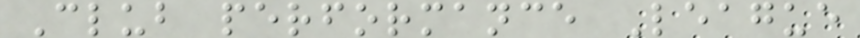Club performance League
